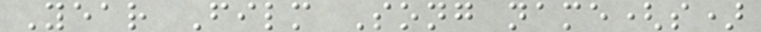Year Film Song name(s)
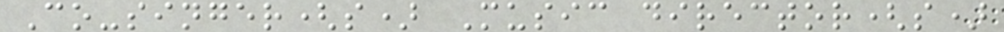Co-singer(s) Music director(s)
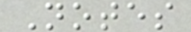Notes
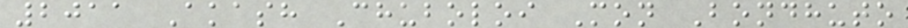2011 Akash Chuboloi Mon Bondhuto
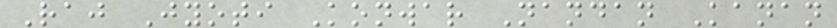Raj Jyoti Konwar Nandan Kanan
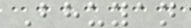Bhuyan
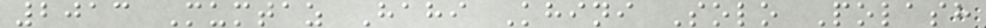2013 Mumtaz Hahi Khini Solo Polash
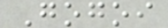Gogoi
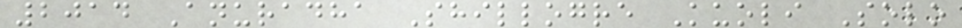2014 Anuradha Shillogre Kuoli Solo
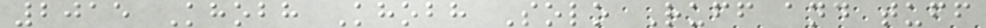2015 Khobh Khobh Solo Ruff and tuff
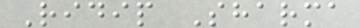Ridip Sharma
